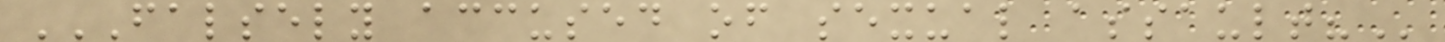FALSELY ACCUSED OF SEXUAL ASSAULT?
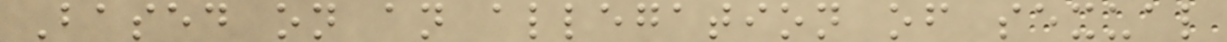Based on an allegation of sexual
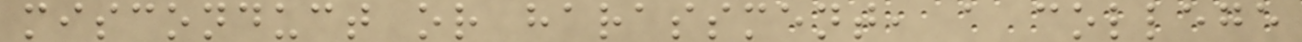misconduct or harassment, a college
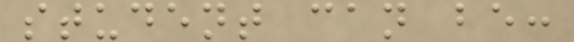student can be:
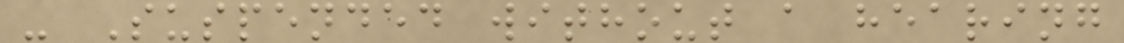- Suspended without a hearing
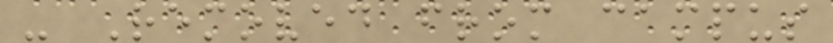- Removed from campus
